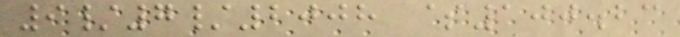9/7/2008 $100.23
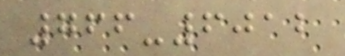766-6012
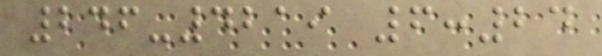246-4219 6:24
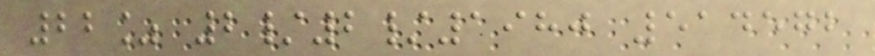22% 2/2/1980 514572
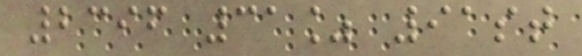2396 31% 91st
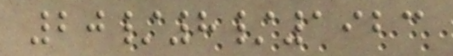20/8/1923
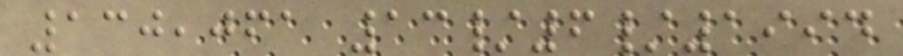130,061 13/6/1994
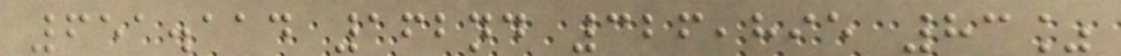651.114 162nd 326,895 83%
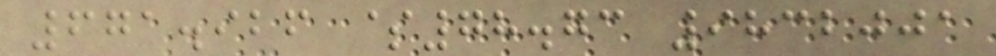671.926 $78.73 9832001
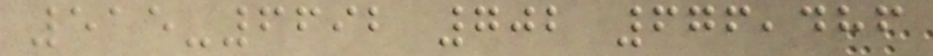515-6692 702 676,486
